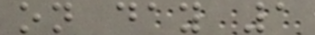on day 1
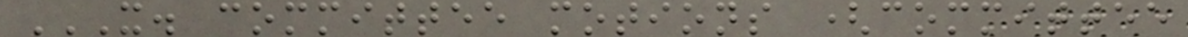X. COMMITTEE MOTIONS (COMMITTEE
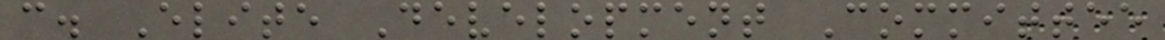c. Elite Development Committee
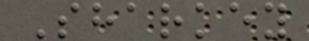Sharkey
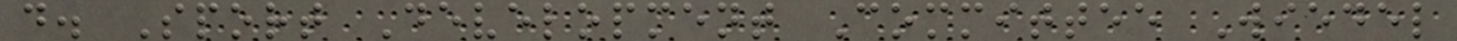d. Sport Development Committee Wiedel
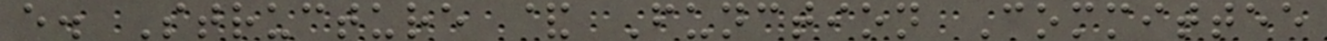e. Structure & Function Committee
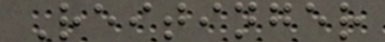Reitinger
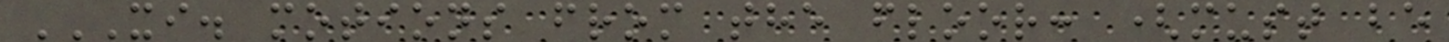XI. MOTIONS FROM THE FLOOR: (MUST BE
